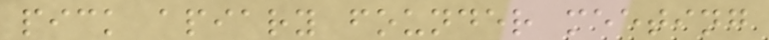pick apiary founder meeting
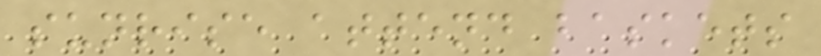sunrise attend baskets
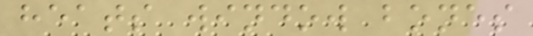heats window bones
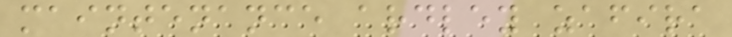maintenance ardley zafira
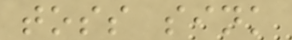toss sink
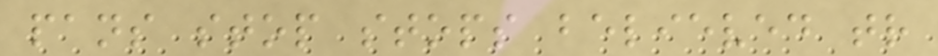pans stop stops believed tr
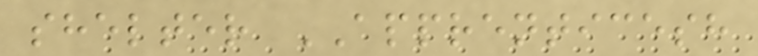shelter APPRENTICESH
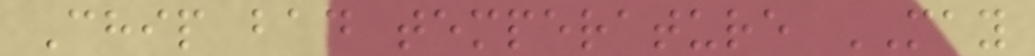Chip bad temperature MAY
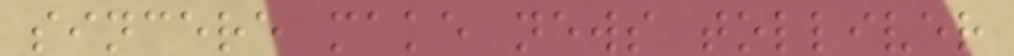sincere make news tolliver
